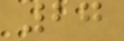27
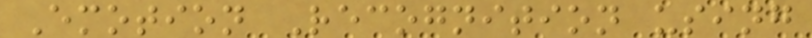Emotion Recognition using
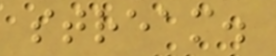stream.
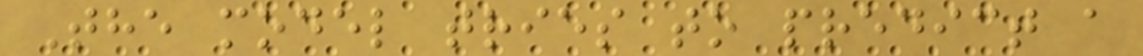The model tries to predict a
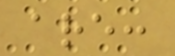are:
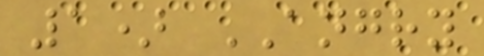1) ANGRY
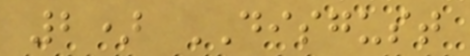2) DISGUST
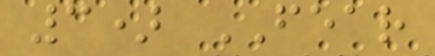3) FEAR
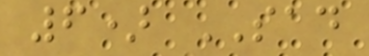6) SAD
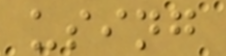using
